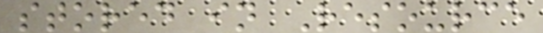stored in Resource
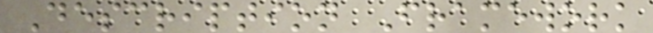Description Framework
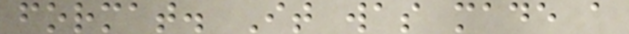format. It was made a
